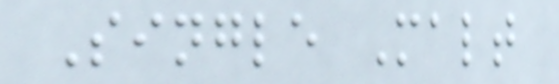Single Malt
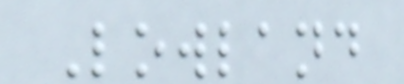Lowland
